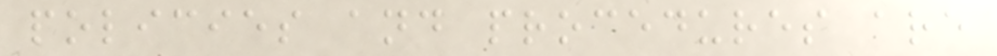policies and procedures are
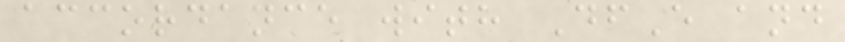accordance with DfE and
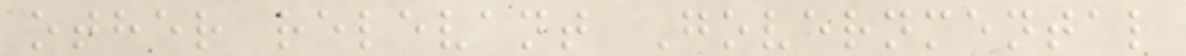other relevant Governmental
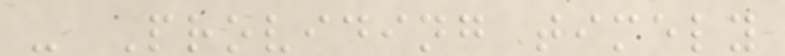- Providing timely
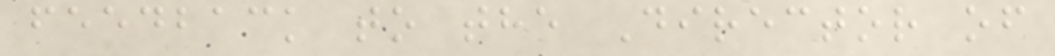feedback to the Director of
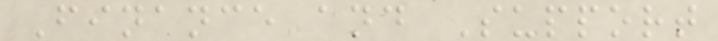Finance and Support
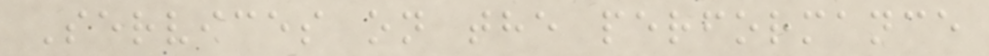Services on the performance
